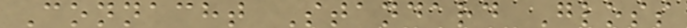Connacht Standard Gloss
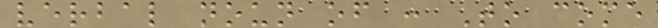verbal noun of : To come
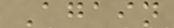Again
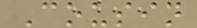Cousin
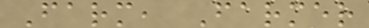Farm, Farmer
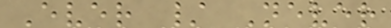Ever / Never
